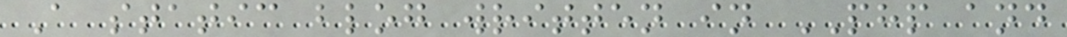A static blog written in PHP and
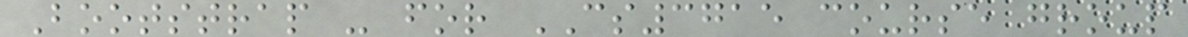Bootstrap - for CS3715 course group
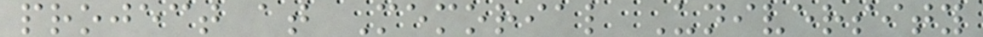project at Memorial University
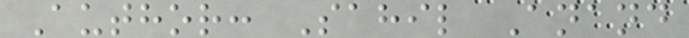Author: Sahil Anand
